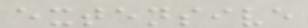extensive
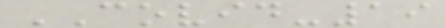COVID-19
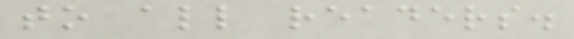to all readers.
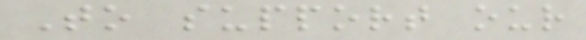To support our
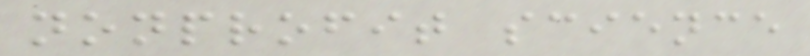nonprofit science
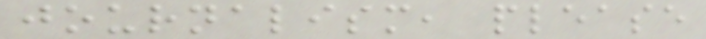journalism, please
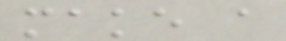make a
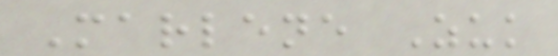Marlene Zuk
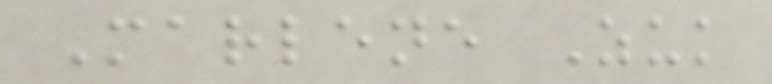Marlene Zuk
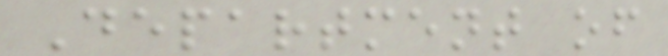Department of
